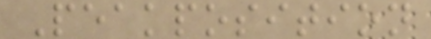Peakposition
